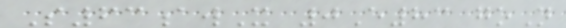S63awX 0E83 goN
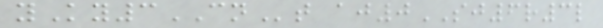yKy3CNt aj0SJ6r3l
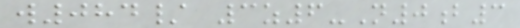w084/ 3z6-N0b3
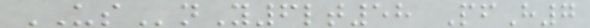USnY6lt58 PfH7
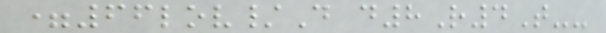=66lov/D d8R4T--
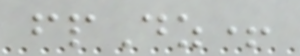fpDz+
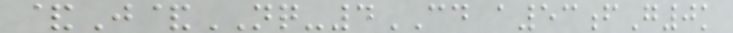&J&NQ-4CD a53fG0k
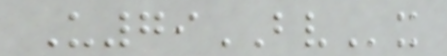U79BVx
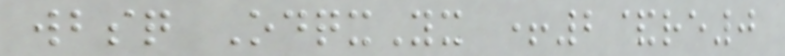wbsq OdqxYx +2&re0
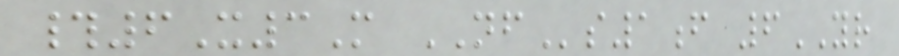#6X3M NFs1f 6YR
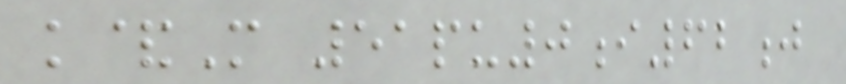k&M 51pu0i62j
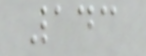143
